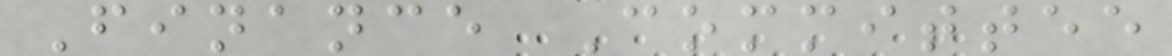Finance Committee
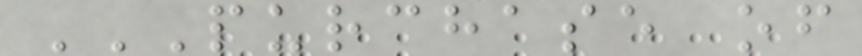PURCHASE OF
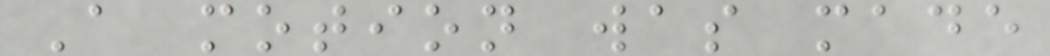A motion was made
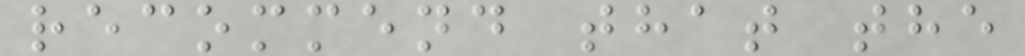recommend that the
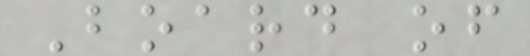Board of
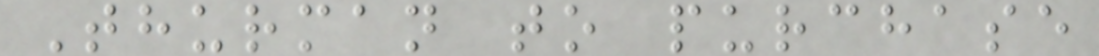Thurman to purchase
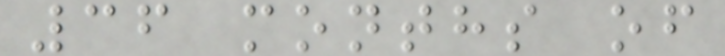36 months of
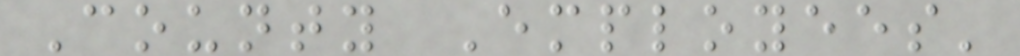County Employees'
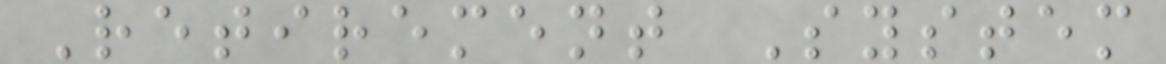Retirement System
